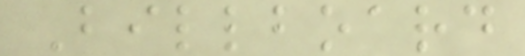Billboard
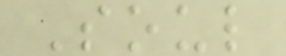Soul
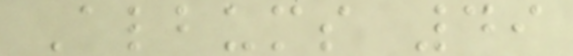Albums 49
